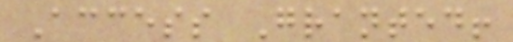Access Granted!
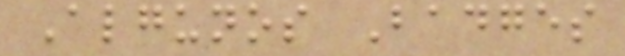Algunos Badges
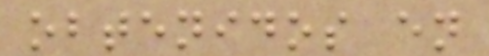obtenidos en
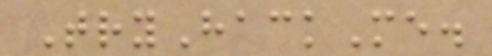TryHackMe.
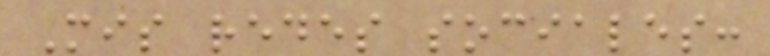Mis redes sociales:
